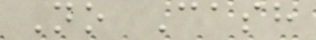No Cash
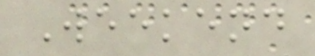Weekend
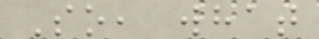So, what
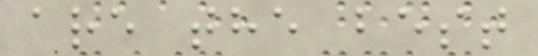are the best
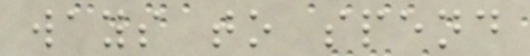ways to spend
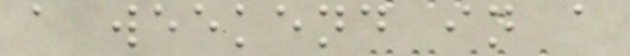a weekend in a
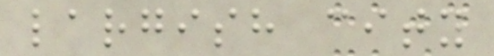largish city
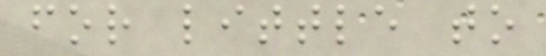for little to
